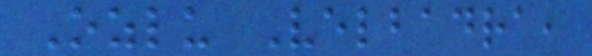Ozlu Velbadra,
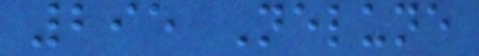295 Nelune
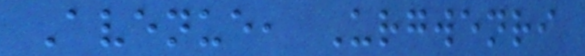Avenue, Urgwenri
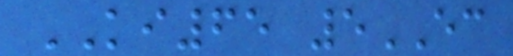KI65 5EC
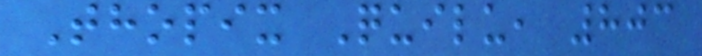Thopix Quilu, 803
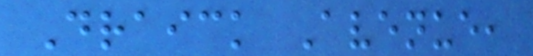Draick Avenue,
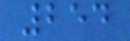254
